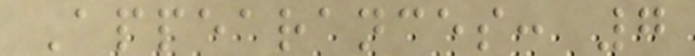Appearances: 7
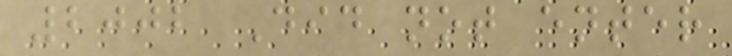2002 Did not enter
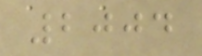2004
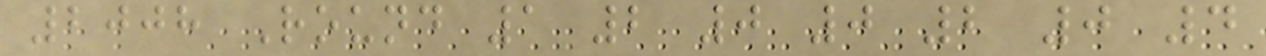2008 Round 1 2 0 0 2 0 4
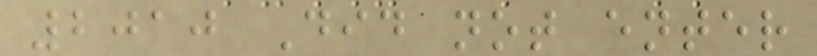2010 Did not enter
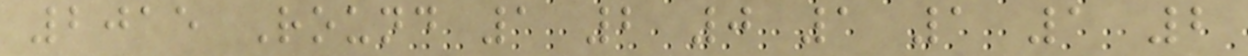2015 Round 1 2 0 1 1 1 2
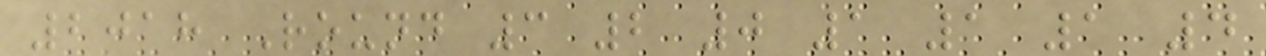2018 Round 3 2 0 1 1 1 4
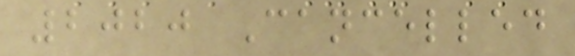2020 Cancelled
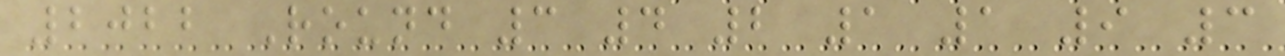2022 Round 3 4 2 1 1 9 3
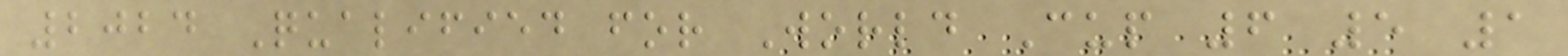2024 Qualified for World Cup 6 5 1
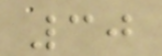30
